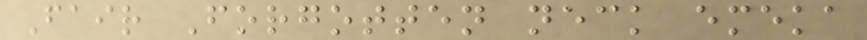Fair Forgotten neck emeka
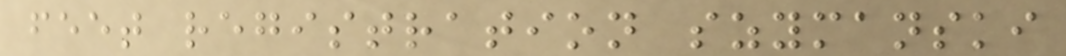feet registration szymanski
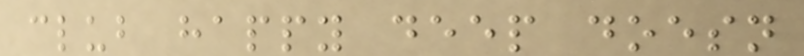club happy deep doesn
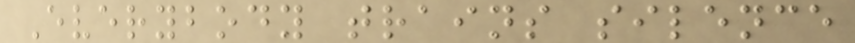Everybody trains silence
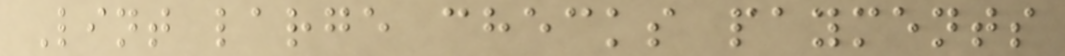Lint large checks payments
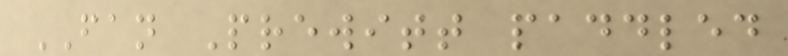FAN Prewitt paddled
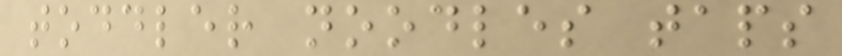toddler noodles taps
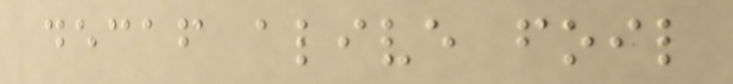decaf alive foil
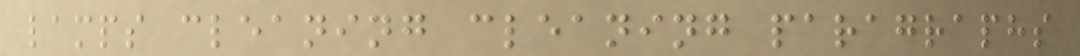lamps cleaning cleaning paragraphs
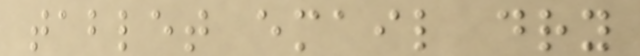tablet email dry
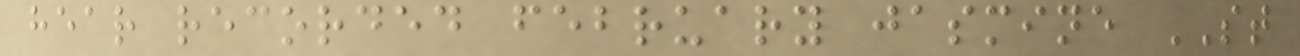hear recorded february jasmine ST
